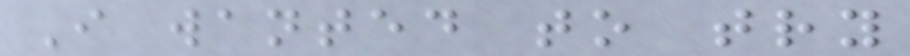I wanted to try
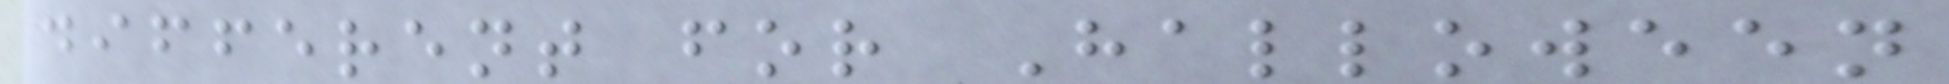different for Halloween
